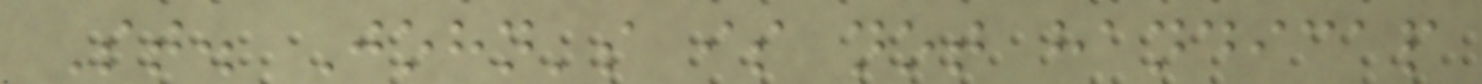St. John's is not handicap
